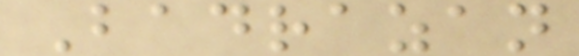Badrazan
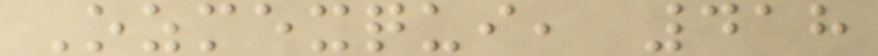Ozmexqui, 418
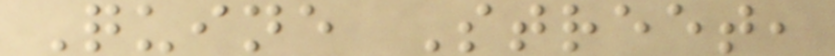Quine Street,
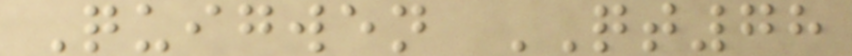Quigwen QT78
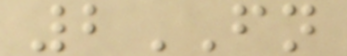2FN
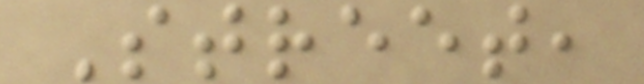Street,
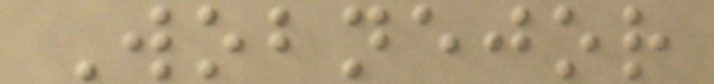Wobnejor
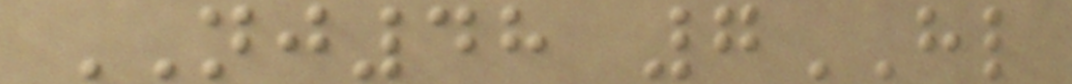NJ48 7HL
